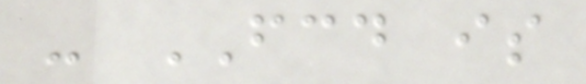- FCD is
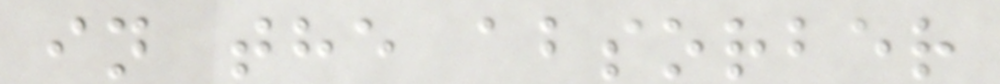in the absorber
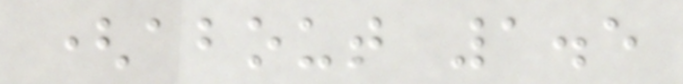(about 1.5
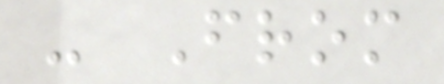- From
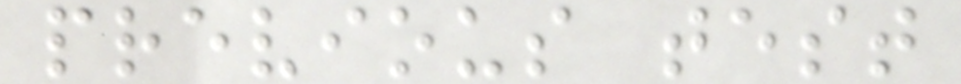previous test
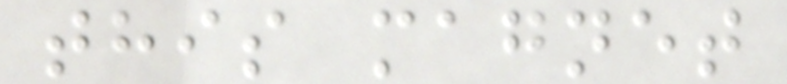this magnet
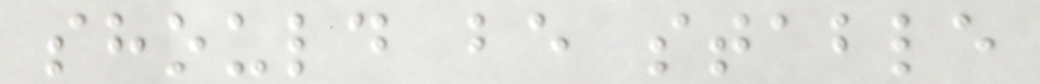should be stable
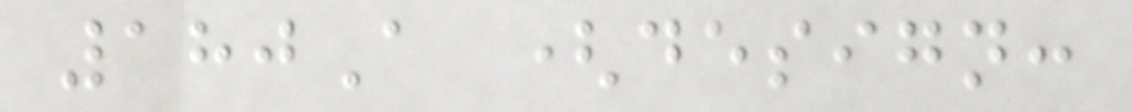180A (design:
